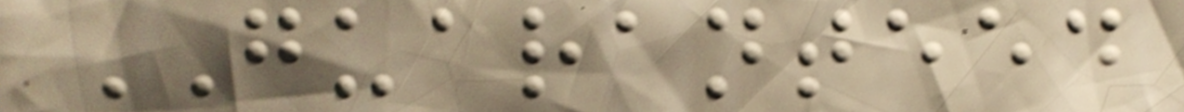GUARANTEED
